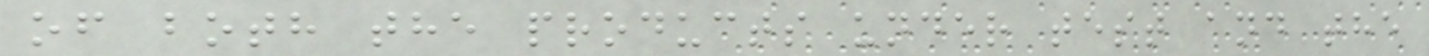of both the products under test and the
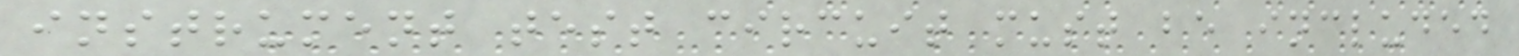instrument test circuit must be included
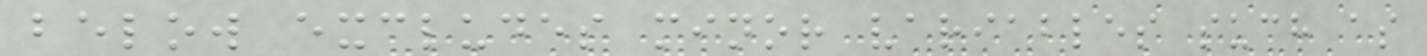below excludes minor variables such as
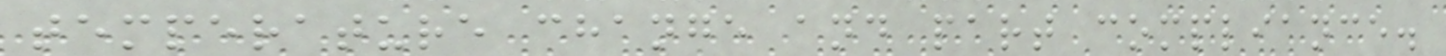temperature change and part compliance.
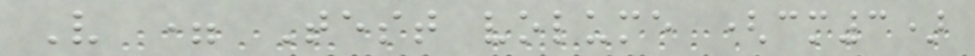V = Test volume (cm3)
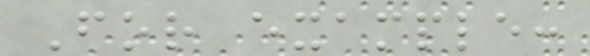For example:
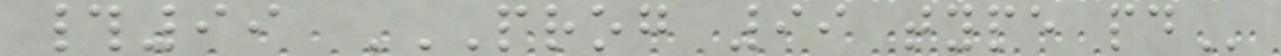#99 PROG 99 TYPE PD
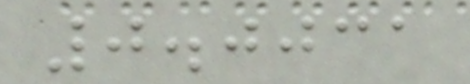0.0031
